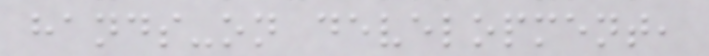hands-on development,
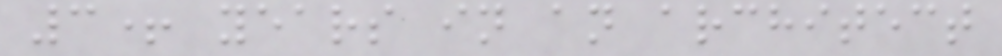3+ years in an architect
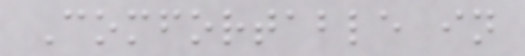Comfortable in
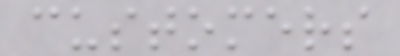customers
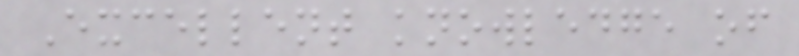Excellent knowledge of
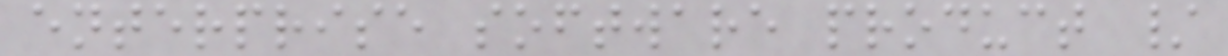enterprise software product /
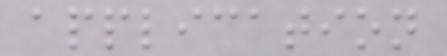application
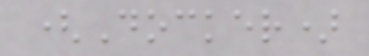(Docker)
